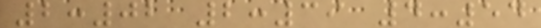2:02 2:39 4:54
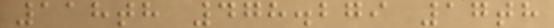118th 478.279 17th
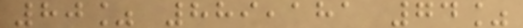80% 889,181 74%
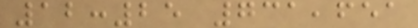12:25 731,651
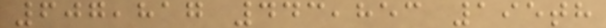607,817 443,853 195th
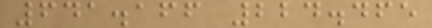641.166 224.465
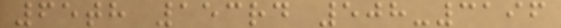65th 153rd 508-3196
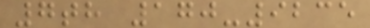7th 170-9235
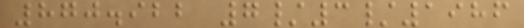870.922 7/3/1986
